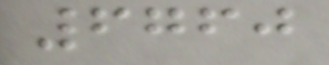6760
